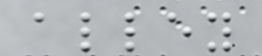alley
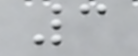3
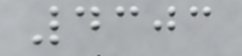4303
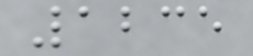1235
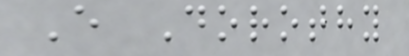E Dorothy
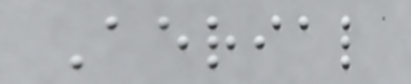Aerial
